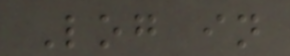Log in
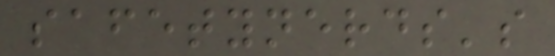safetynerds's
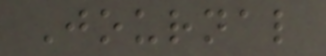Journal
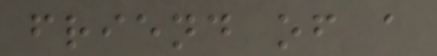friend of a
